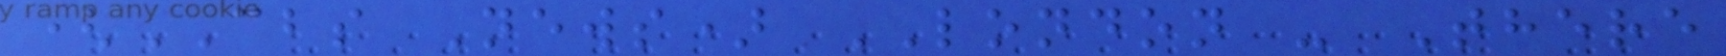(CBS News) LONDON - There
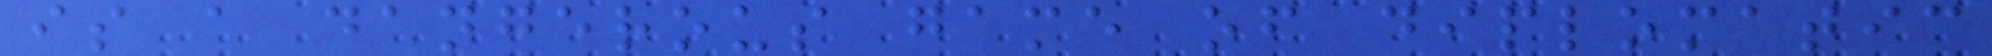is a dangerous game of diplomatic
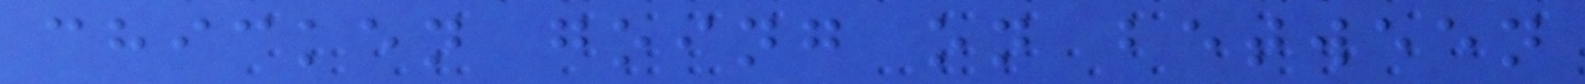chicken going on between
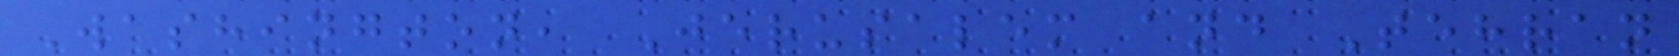Washington, Jerusalem and Tehran
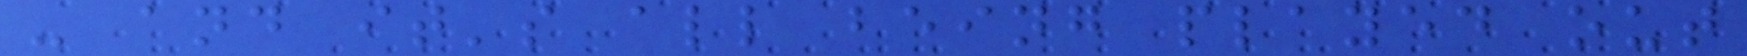- and it's all being played out
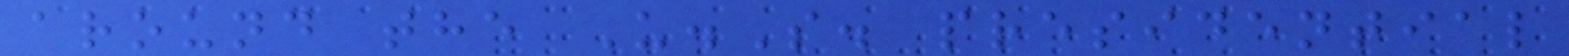around the U.S. presidential
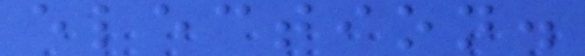election.
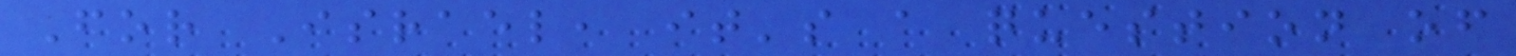For Israel, it's a question of
